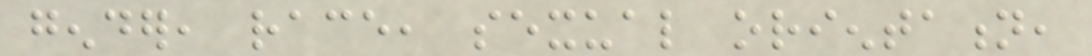gender, race, sexual orientation,
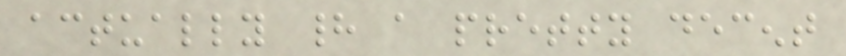actually had a pretty decent
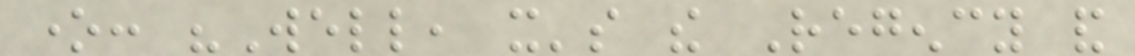one: "Well, it's the Regency and
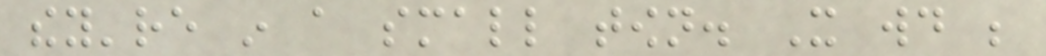they're in a small town. It would be
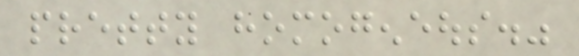pretty homogeneous."
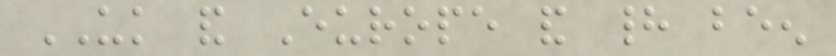UK and Europe and had been
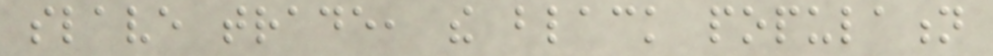slave trade, the black population
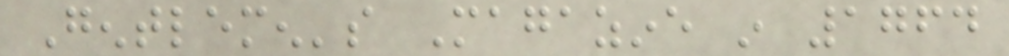Gentlemen's Magazine in 1764
